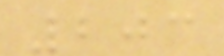203
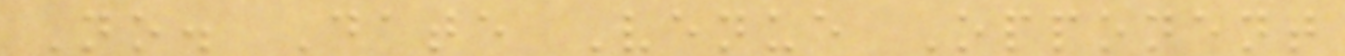No. Date Venue Opponent
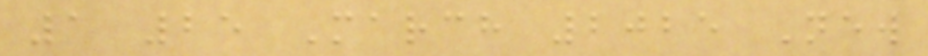1 25 March 2025 New
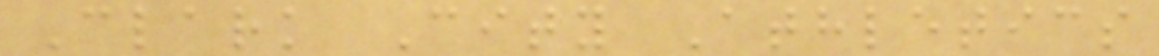Clark City Athletics
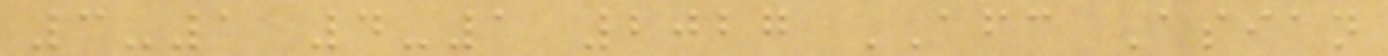3-1 4-1 2027 AFC Asian
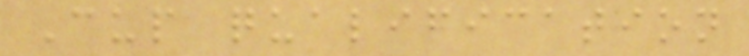Cup qualification
